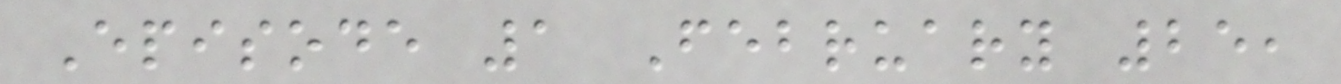Episode 1 February 25,
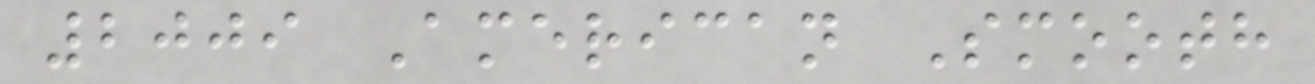2009 American Smooth
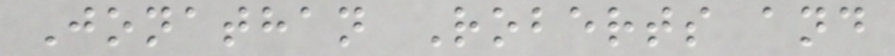Jonathan Roberts and
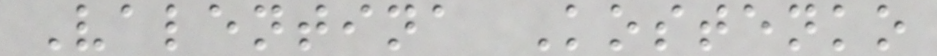Valentina Kostenko
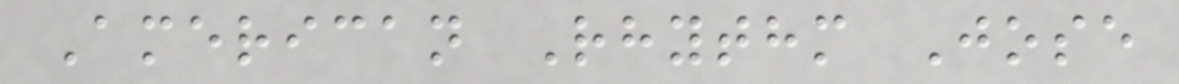American Rhythm Jose
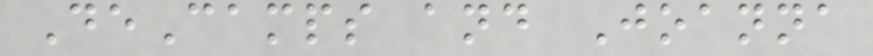DeCamps and Joanna
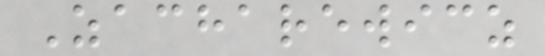Zacharewicz
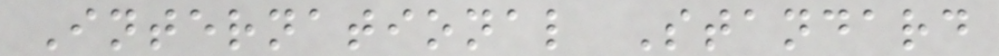International Standard
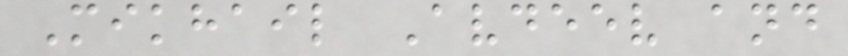Mikhail Avdeev and
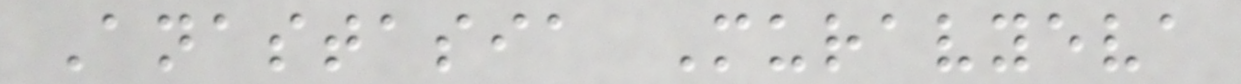Anastasia Muravyeva
